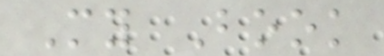My Book
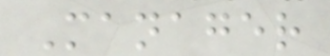Manager
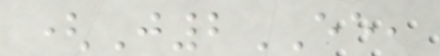(J2EE,
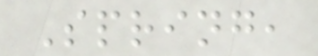Spring,
